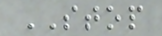STOP
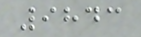9843
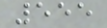555
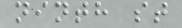ninth st
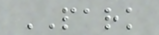PARK
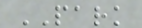PARK
